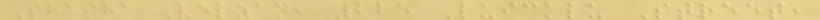Shasha Velzan, 225 Luicklu Street,
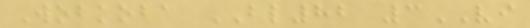Wobkoba BL82 3VI
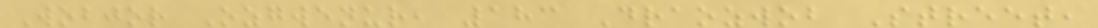Wobjor Ozgwenur, 183 Draozwob Street,
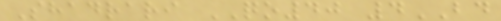Shadrari QO40 4BD
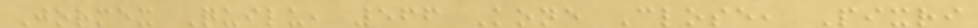Jormex Quilu, 566 Kone Close, Pixri
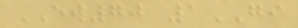EW70 1GI
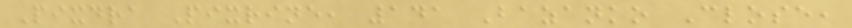Pixdra Pixrine, 141 Bazanko Close,
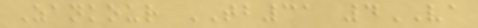Zankour TB31 4VA
